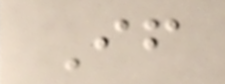If
